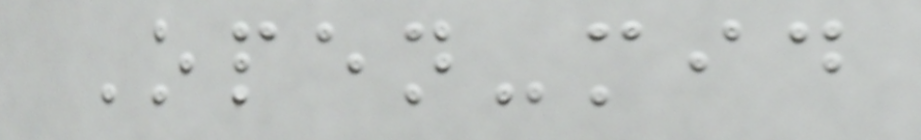Open-mid
